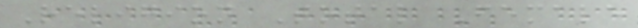Religion Total Female
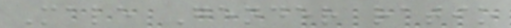Male Gender ratio
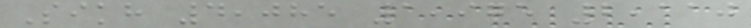Sikh 4,085 1,975 2,110
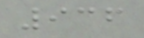936
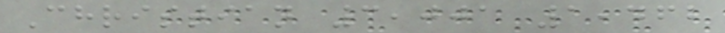Christian 3,001 1,462
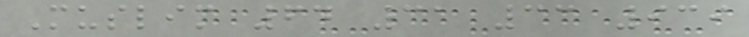Muslim 64 31 33 939
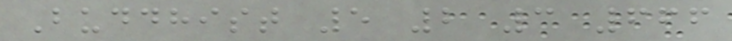Buddhist 5 2 3 666
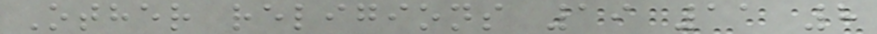Other religions 19 11 8
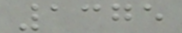1375
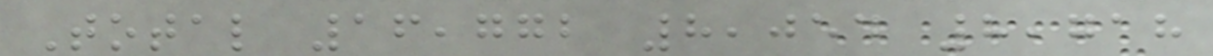Total 16,772 8,054 8,718
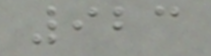923
